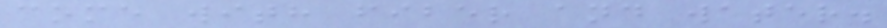come with fiber and water.
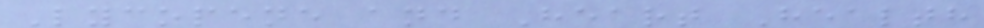Lycopene and Heart Health
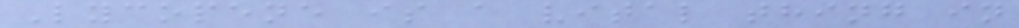Lycopene is a vital thing in
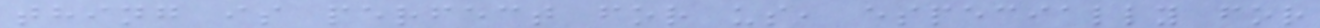thing is perfect for us, especially for
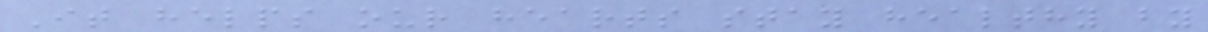It helps our hearts stay healthy by
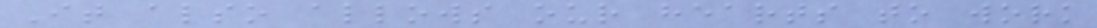It also allows our hearts to work
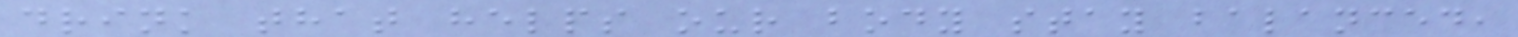drink that helps our body stay balanced,
